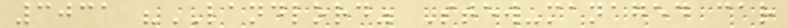3031 "LANDLORD" Stew-managed car
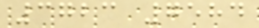3723 7584
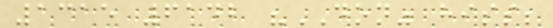1315 6142 "DON" hiss;
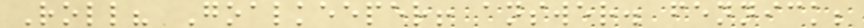Roll? Goalkeeper! answer. fennick;
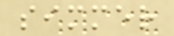simmer
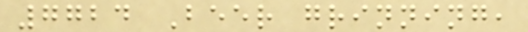7724 Beer grinning,
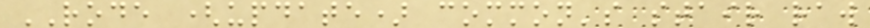RODE (update) common's stair raw
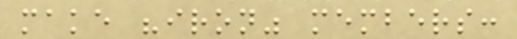make "iron" members:
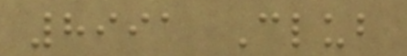8991 Club
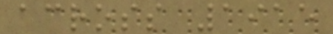across 1915
